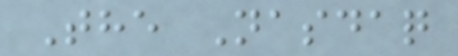The Nasdaq
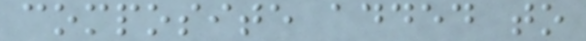composite added to
